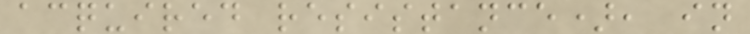acquired resistance), in
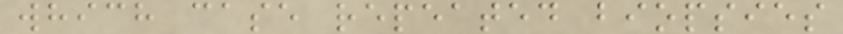which case repeated biopsies
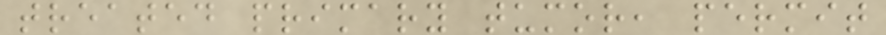treated primary tumor, permit
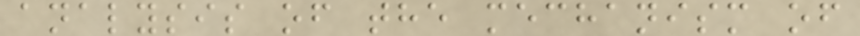analysis of the mechanism of
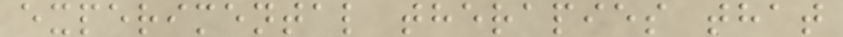experimental therapies that
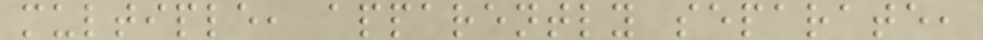multiple, apparently separate,
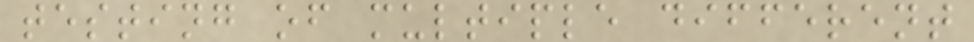testing of multiple different
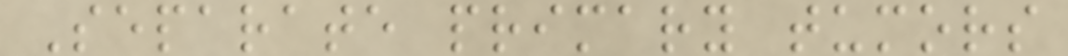Separate primary tumors
